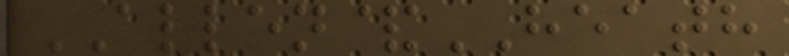ALLEN&HEATH
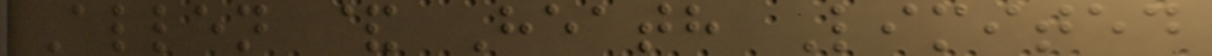Allen & Heath Limited
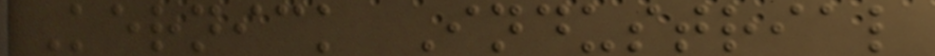Kernick Industrial
